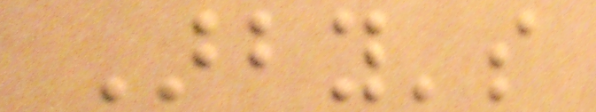Arby's
